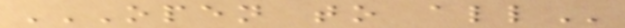OPEN TO ALL
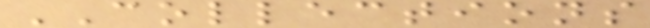COLLECTIONS
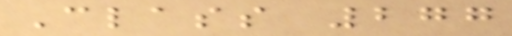Class 277
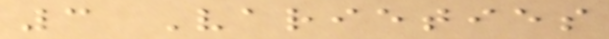3 Varieties
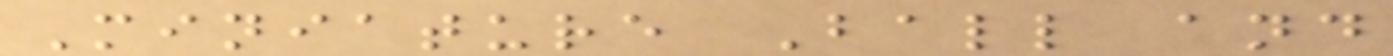Miniature Ball and
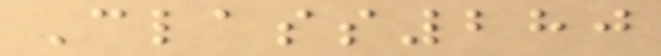Class280
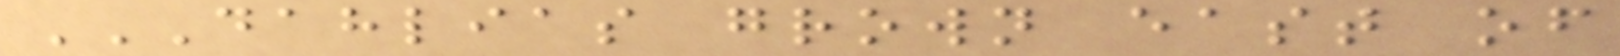DAHLIAS GROWN EAST OF
